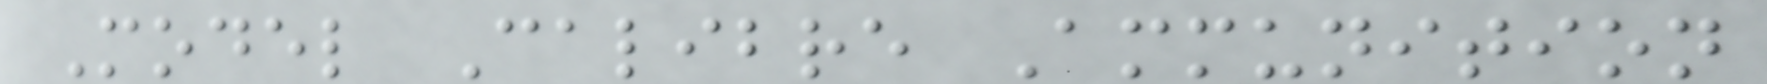Model Calibre Ammunition
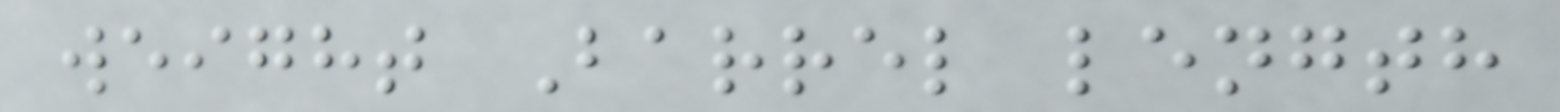weight Barrel length
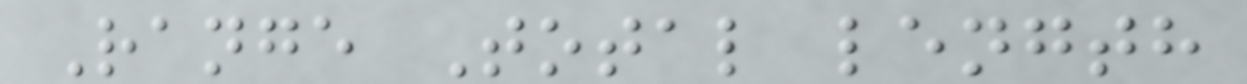Range Total length
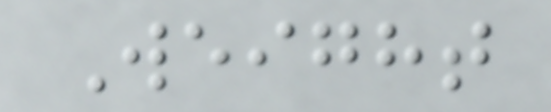Weight
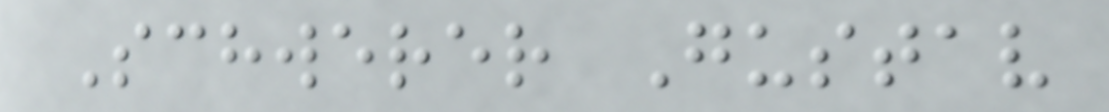Schwerer Gustav
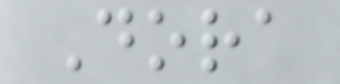Dora
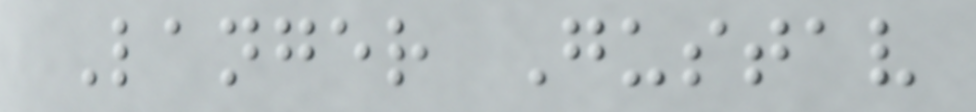Langer Gustav
